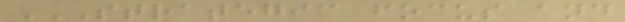STRATEGIC FOCUS AND
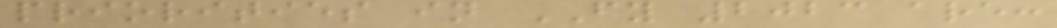priorities in FY 2023 are:
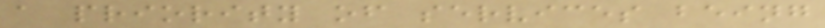a priority of services being
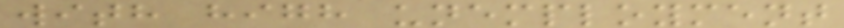with high unemployment
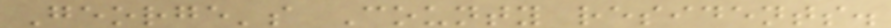George's County residents.
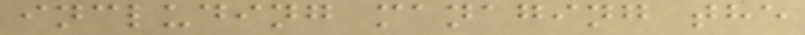including managing the
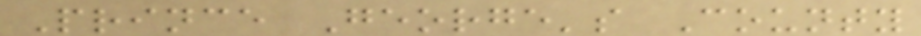Prince George's County
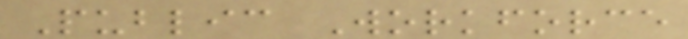Public Workforce
